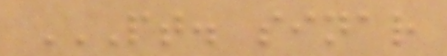PT. SINAR
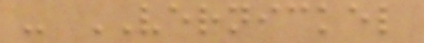- VERNICKEL
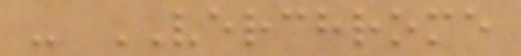- VERCHROME
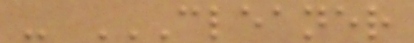- CLEANER
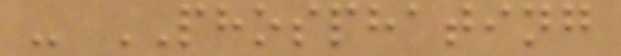- PHOSPHATING
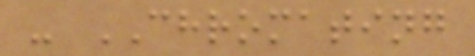- CHROMATING
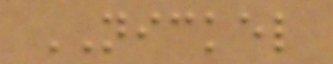NICKEL
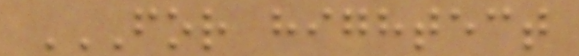FOR HIGHTECT
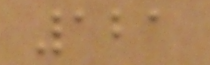121
